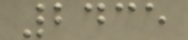2435
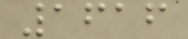1616
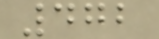472
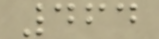464
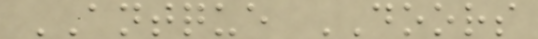ANTQUE DOORS
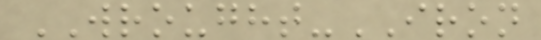WROUGHT-IRON
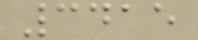3415
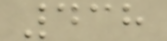438
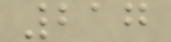217
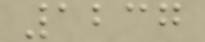1237
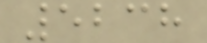5238
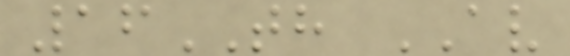16TH AV
